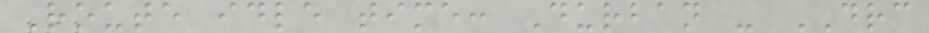Route idle time: Durban - DRC
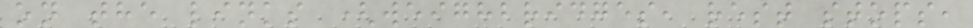on the links (weighbridges, rest stops,
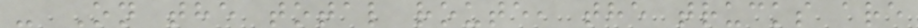- On the total route, the trucks are
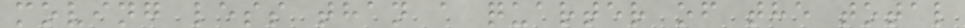moving less than a quarter of the total
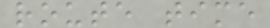route time
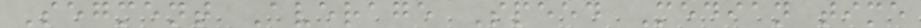Segment Average Speed Median time
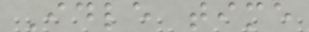Idle time
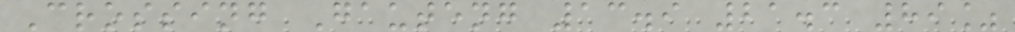Crossing Gauteng 13.9 21.3 89%
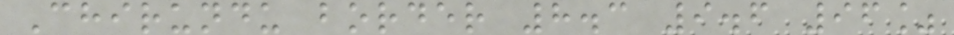Chirundu border 8.3 9.6 96%
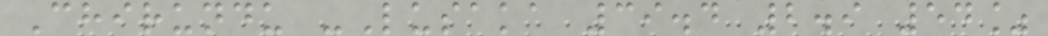Chirundu -Lusaka 39.4 2.9 54%
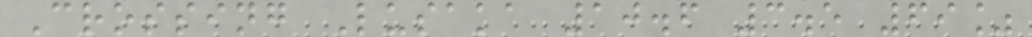Crossing Lusaka 10.6 3.5 69%
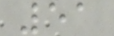51
